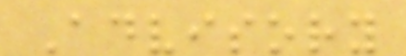Advisory
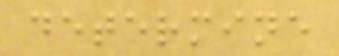determine
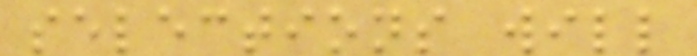selections will
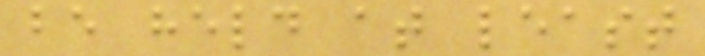be held at least
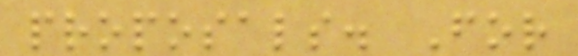proposals. For
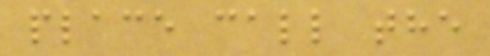place call the
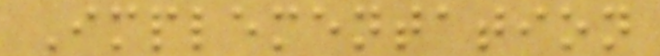Implementation
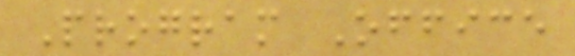Program Office
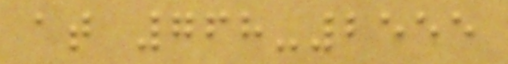at 768-2555
